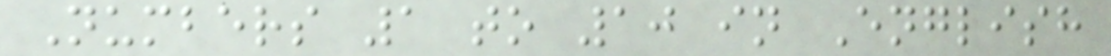Numbers 1 to 10 in English
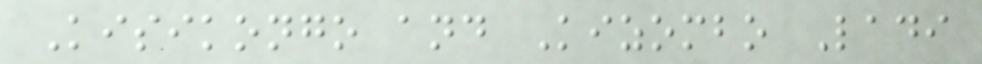Kisikongo and Kizombo Ladi
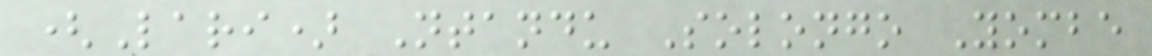(Lari) Ntandu Solongo Yombe
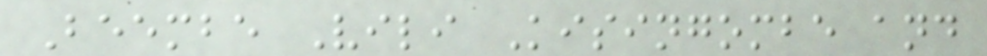Beembe Vili Kisingombe and
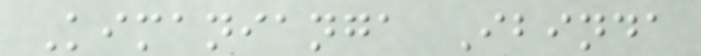Kimanianga Ibinda
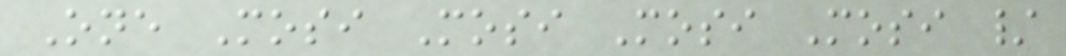One Mosi Mosi Mosi Mosi /
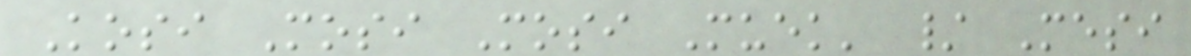Kosi Mosi Mosi Muek' / Mesi
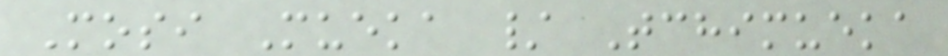Mosi Mueka / Tchimueka
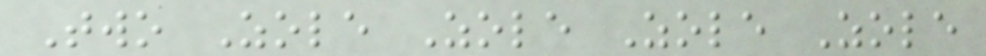Two Zole Zole Zole Zole
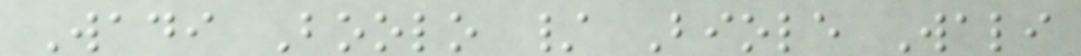Wadi Boolo / Biole Wali
